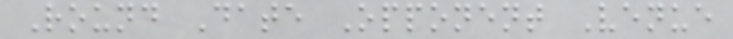Round Date Opponent Venue
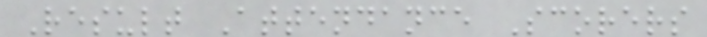Result Attendance Scorers
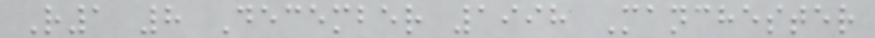R1 8 December 1998 Manchester
